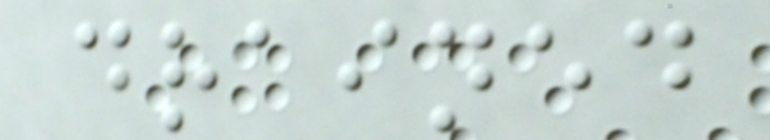drained
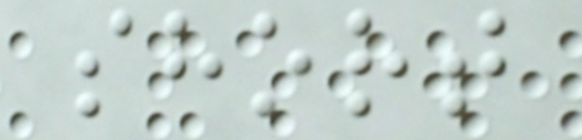short
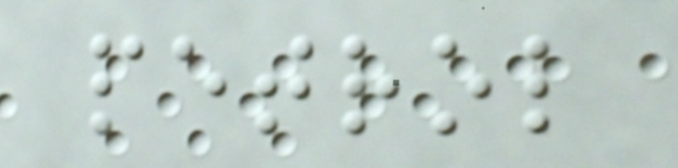petrol
